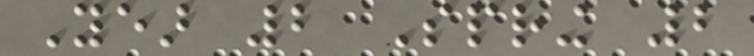Year 2 Spring 2
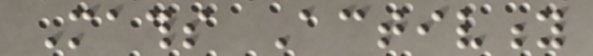Maths Activity
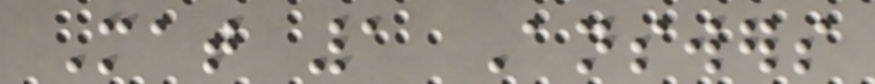Mat 1 Answers
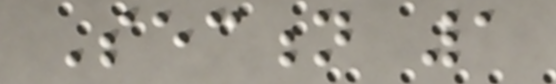Section 1
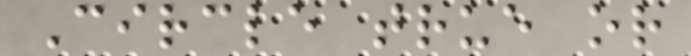Circle true or
